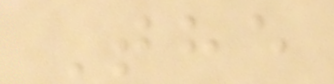The
